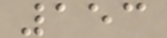153
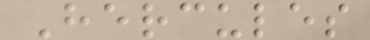Hercules
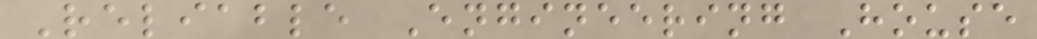Reliable Engineering House
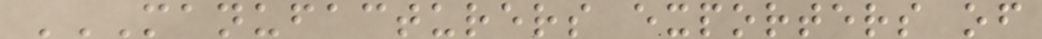MANUFACTURERS EXPORTERS OF
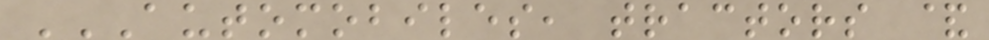AUTOMOBILES, TRACTORS &
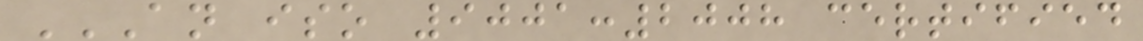AN ISO 9001:2008 CERTIFIED
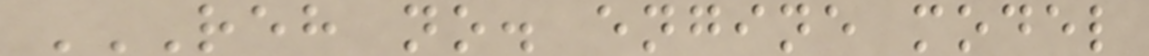REH NO. ENGINE MODEL
